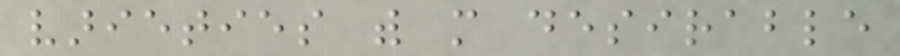varieties with more desirable
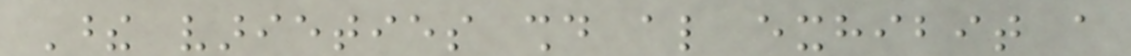These varieties should also exhibit a
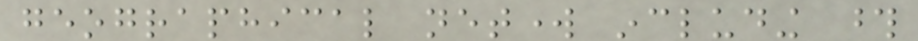geographical network including those
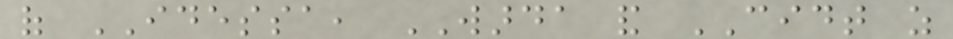of IDESSA, WARDA and CIDT as
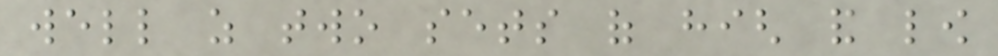well as two sets of high and low
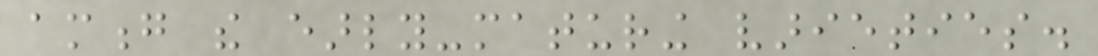among the early-maturing varieties.
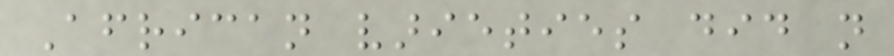African varieties did not
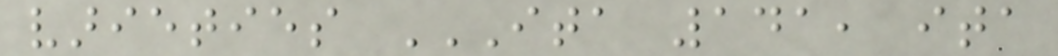varieties ITA 141, ITA
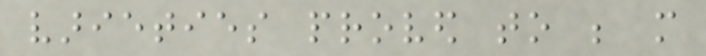varieties proved to be more
